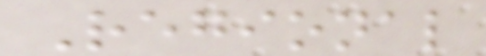Regional
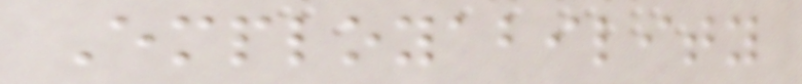Employability
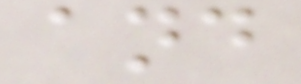and
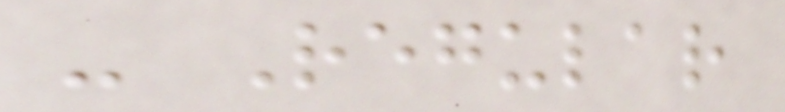- Regular
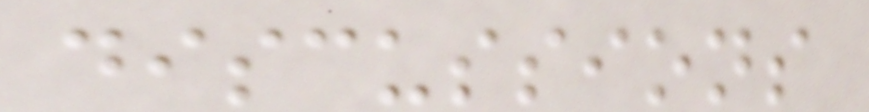discussions
